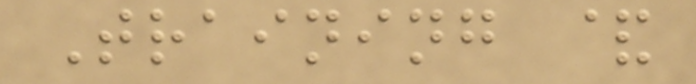Training &
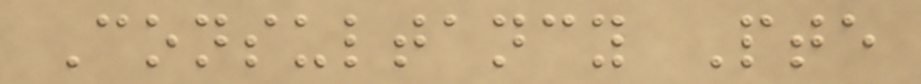Consultancy Pte
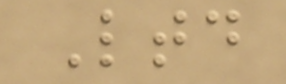Ltd
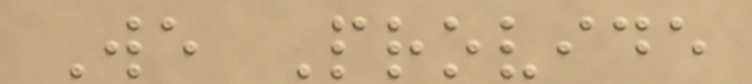We Provide
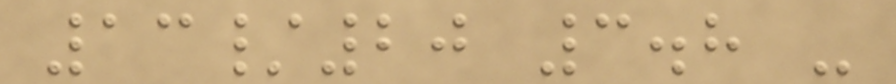13/20 3.8 -
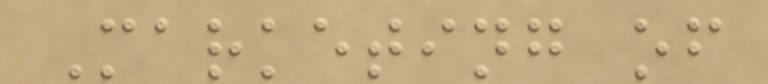Marketing of
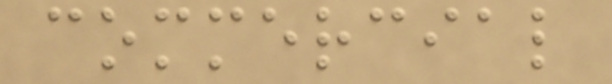commercial
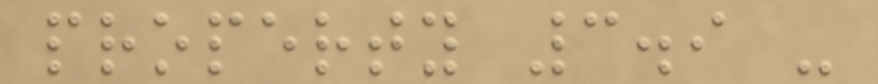property 3.9 -
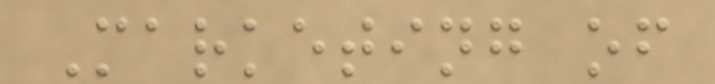Marketing of
